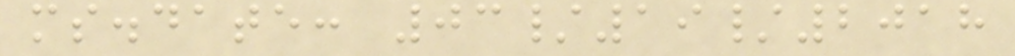ms.date: 03/19/2018
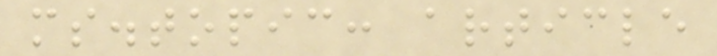ms.topic: article
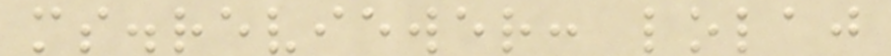ms.reviewer: lolaj
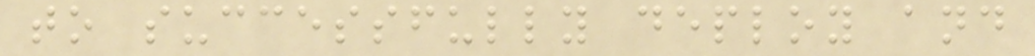to successfully deploy and
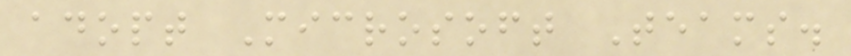adopt Microsoft Teams.
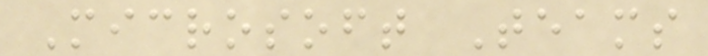Microsoft Teams
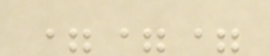===
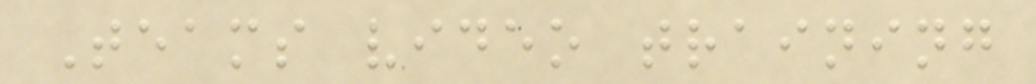Teams video training
